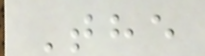The
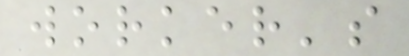worker's
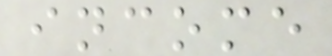income
